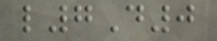l7D0
